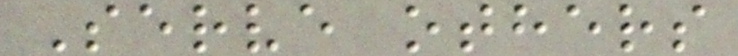Serve others
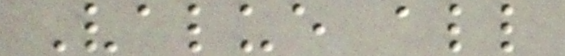Value all
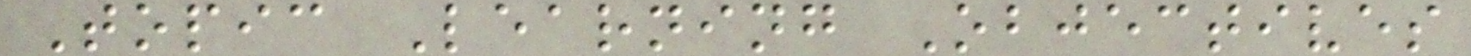Topic Learning Objectives
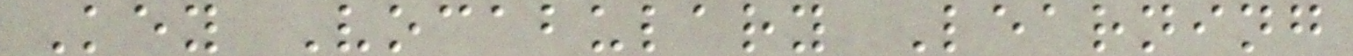Key Vocabulary Learning
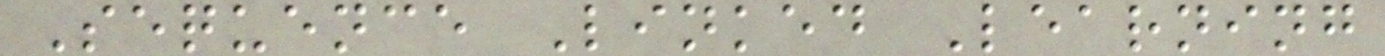Sequence Linked Learning
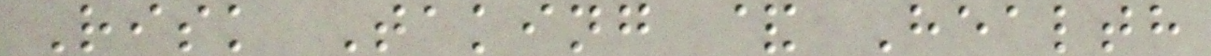Risk Taking & Health
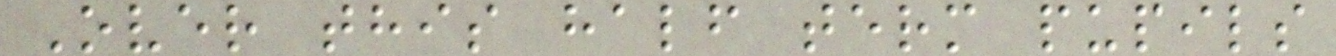Over this half term pupils
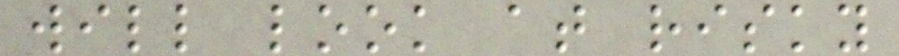will look at risky
